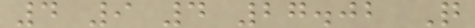4 9 4 27.02 Q
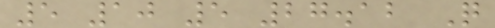5 10 5 27.12 Q
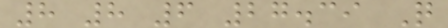8 8 6 27.39 Q
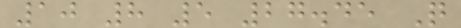10 8 5 27.45 Q
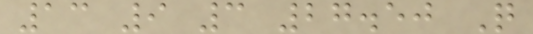13 9 3 27.50 Q
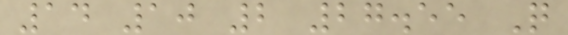14 10 2 27.55 Q
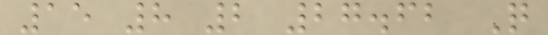15 8 2 27.62 Q
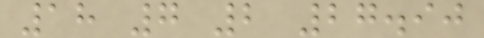18 7 2 27.90
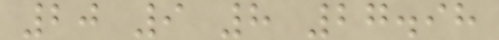20 9 8 27.98
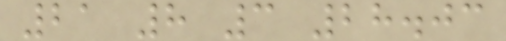21 8 3 28.03
